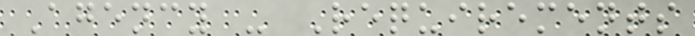Agency - Requirements
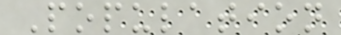Population
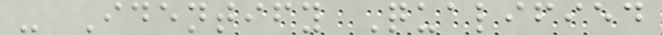- Identify Qualified
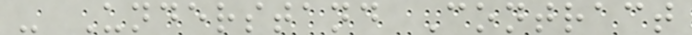- Understand Contract
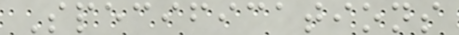Specifications
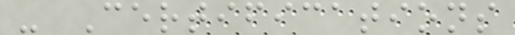- Certifications
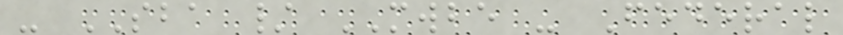- SBA / MWBE - Federal
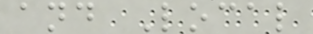and Local
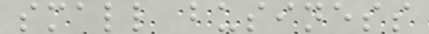small business
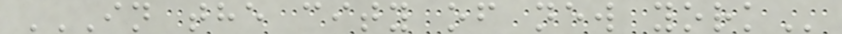IN THE CITY OF NEW YORK
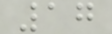17
